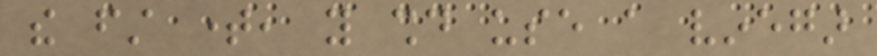the first time, you should use a vinegar
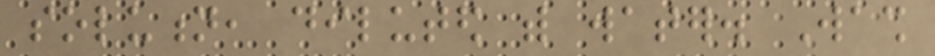solution, diluted with water. Wash
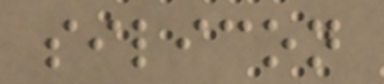silicon
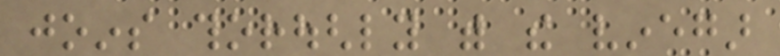joins thoroughly with the vinegar
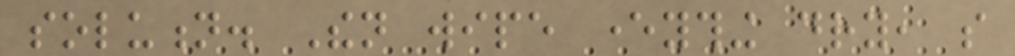solution. Then wipe everything dry, so
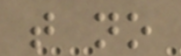that no
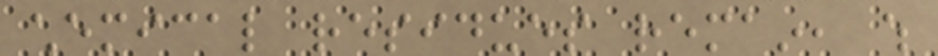chemical residues remain, which
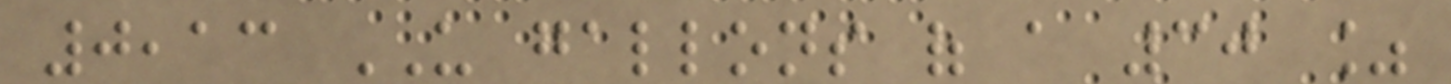0,13 US gallons of a 30 %
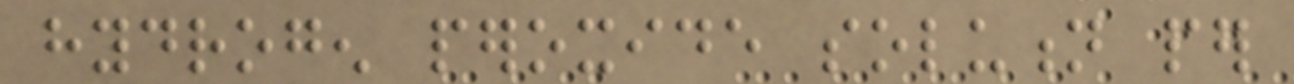hydrogen peroxide solution per
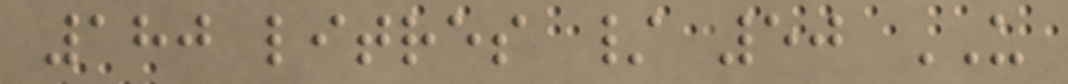180 litres / 50 US
